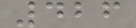426
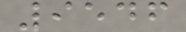9546
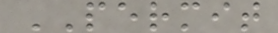PERMIT
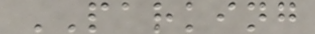PARKING
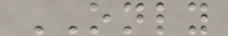ONLY
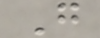G
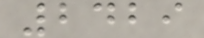2429
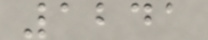1241
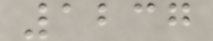1237
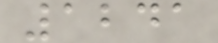1241
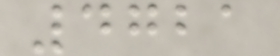4721
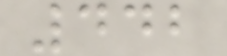442
